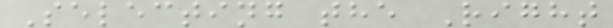Selecting the Right
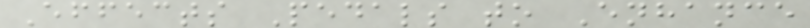Effects Pedals to Enhance
